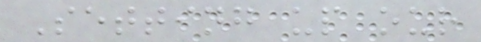Setting up our
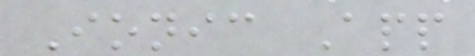Ionic App
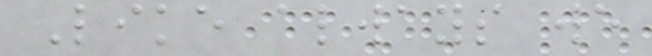Like always we
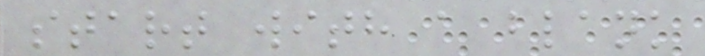start with a blank
